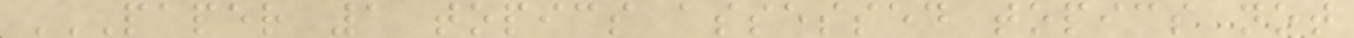PAPER 1 TOPICS ASSESSED TOPICS NOT
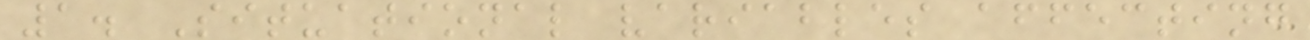1. Situational variables affecting
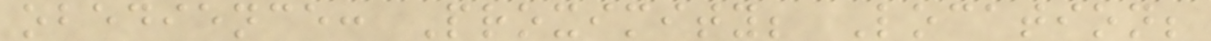obedience: Proximity; Location;
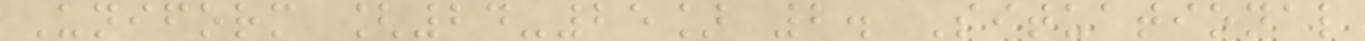Uniform [24-25] 2. Situational
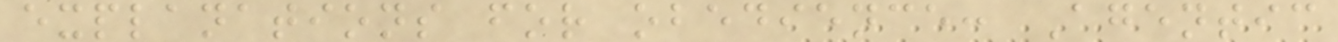explanations for obedience: Agentic
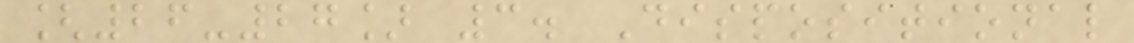[26-27] 3. Dispositional
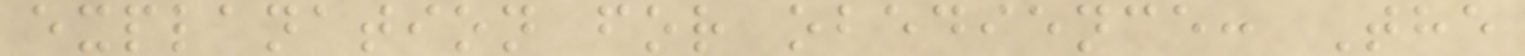explanation for obedience: The
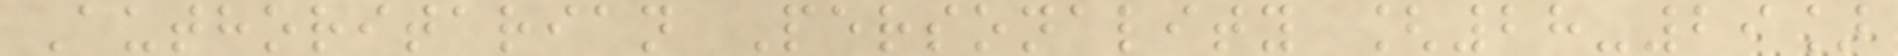Authoritarian Personality [28-29]
